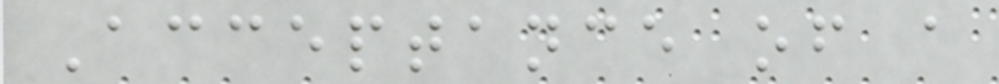Acceptance of a
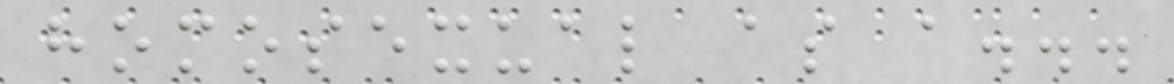homosexual as a...
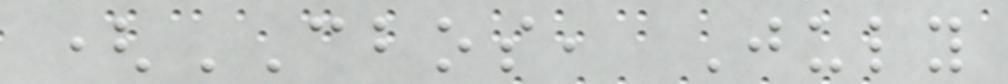(CBOS, July
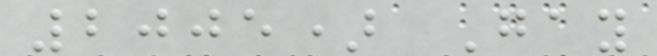2005) Gay
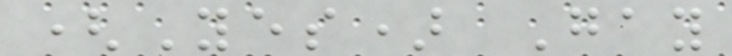(Yes) Gay
